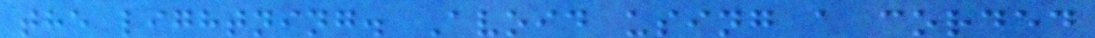the lightning. Avoid using a corded
